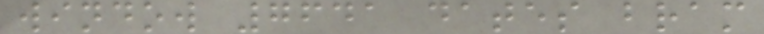window 7641 dates bram
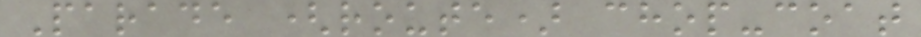Parade (route) chop-coat
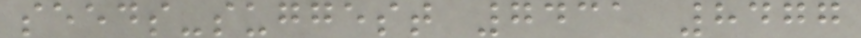seeds-suggest 7431 8477
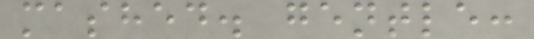mashed. gentle:
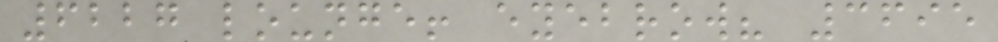6227 lounge! eyebrow? 3695
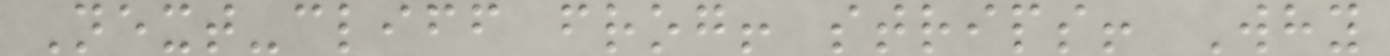Next-cliff frog! strips! Why
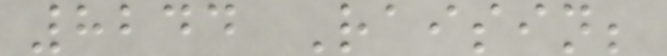8244 Raisin;
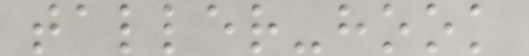taller-hook
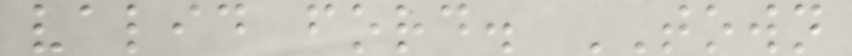valid ford. TOWN
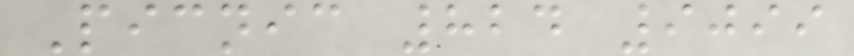Picnic 824 9099
